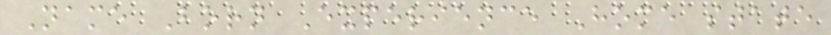Name Born Experience Home state
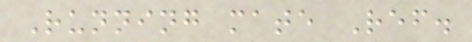Running mate Ref.
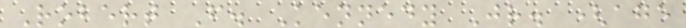Robert F. Kennedy Jr. (age
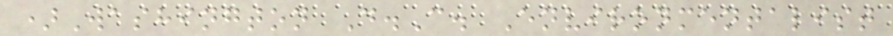)Washington D.C. Environmentalist
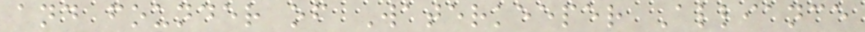and founder of Waterkeeper Alliance
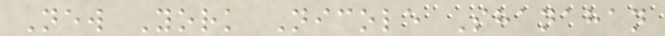New York Nicole Shanahan
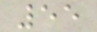55
